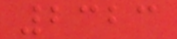2323
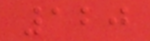120
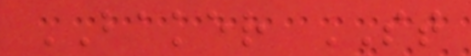BAKER ST
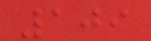109
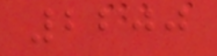2200
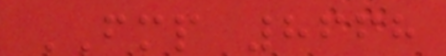FMP 8668
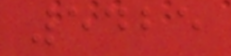5425
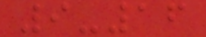9-16
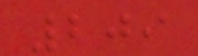209
